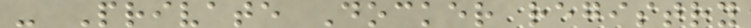- Private Docker registry
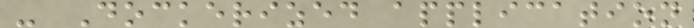- Dockerized application
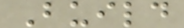Build
